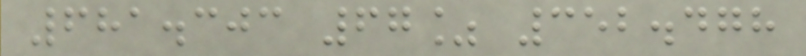681.303 67% 352.478
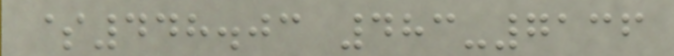$448.03 483-7136
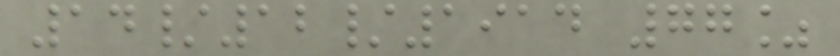14/12/1914 77%
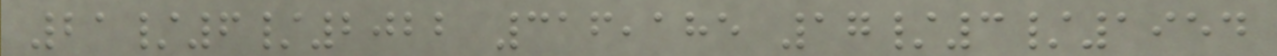21/6/2022 316,185 17/3/1954
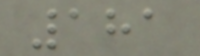181
